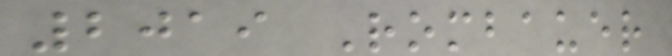2019 Rombauer
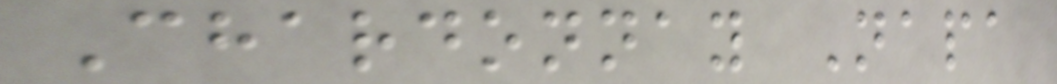Chardonnay Napa
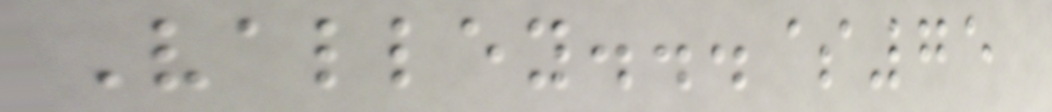Valley...$75
